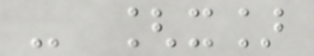- [x]
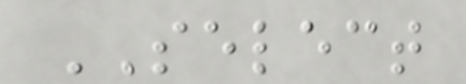SELECT
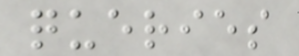queries
